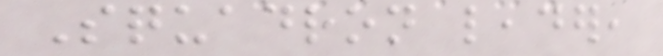Squadron leader,
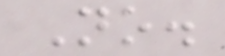No.
